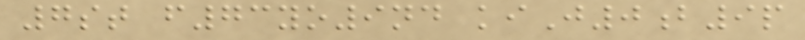7st f73yo9nd kiJ0b9p
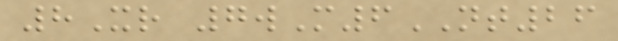8Xr 7wM6NT26
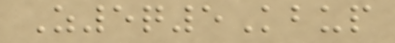Z5q5Kbup
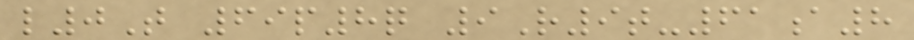l0T 69p8q 9R9t-61a8
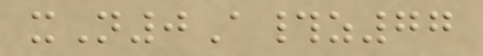xN0A#z77
